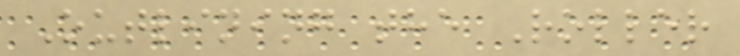Outlining the Roller
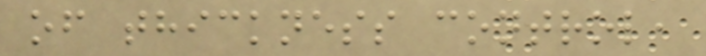of thickness control,
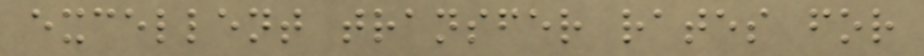excellent transfer rates for
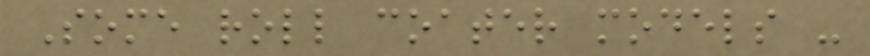Some roll coater models -
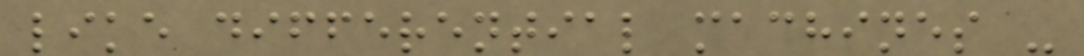like differential machines -
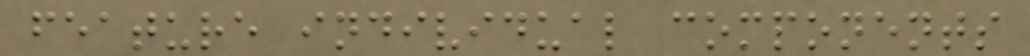feature individual components
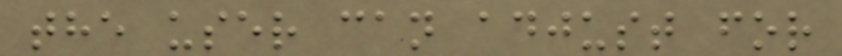the user can adjust for
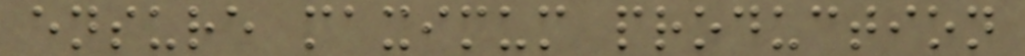ensure maximum production
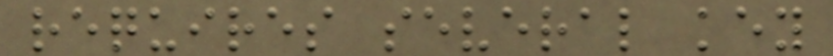requires several key
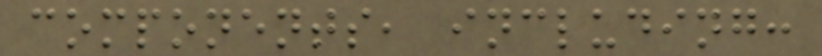components, including:
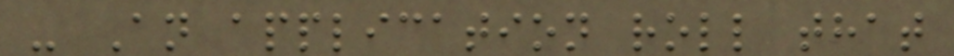- An application roll that
